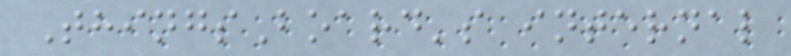ThingsBoard's internal
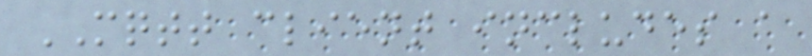MQTT client includes a
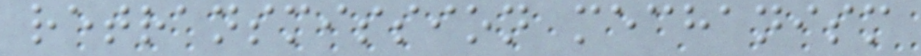retransmission mechanism
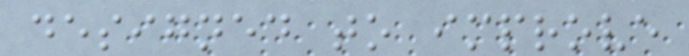designed to improve
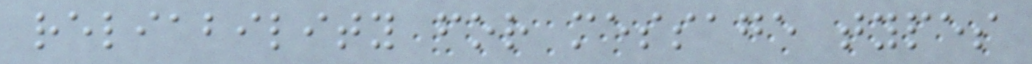reliability for message types
